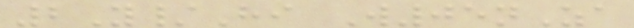2Y/Hi W05nZa
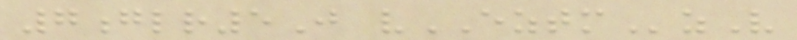7glr5J vEZTMzV
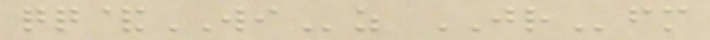qq&WIz JRfm
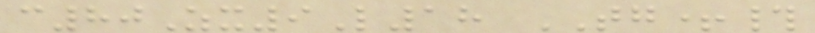c80Zx9L18 TG+#
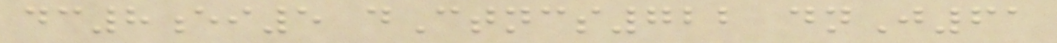dc8ei5 dCtncs722 dnJ61
